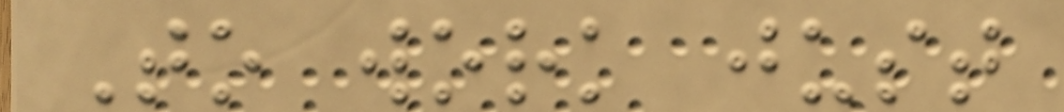To work just
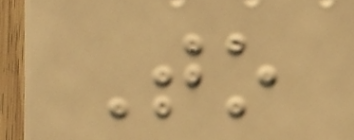To
